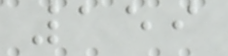159
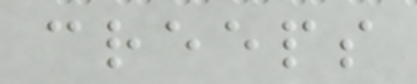creeps
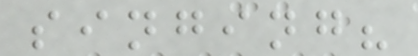singing?
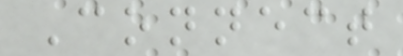Connect
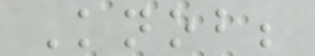Knob;
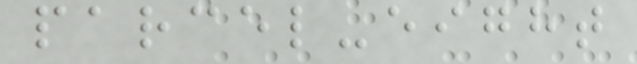parcel-eight
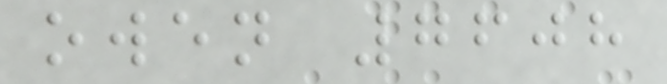owen 7608
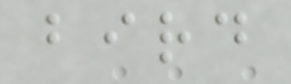bird
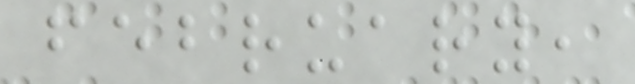february,
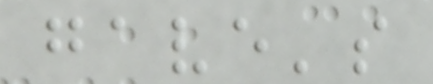gave's
